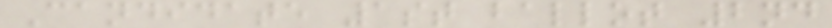Candidate 1st ballot 2nd
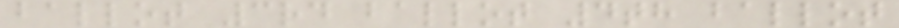ballot 3rd ballot 4th ballot
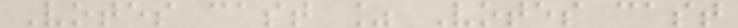Votes cast % Votes cast
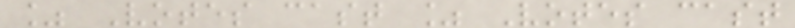% Votes cast % Votes cast
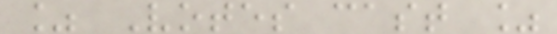% Votes cast %
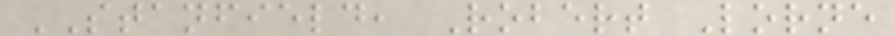STANFIELD, Robert Lorne
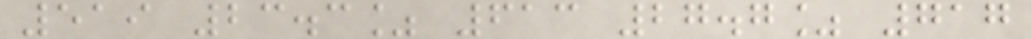519 23.3% 613 27.7% 717
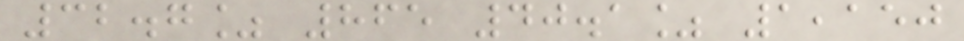32.7% 865 40.1% 1,150
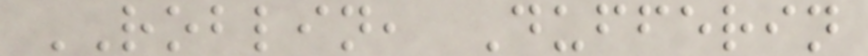ROBLIN, Dufferin
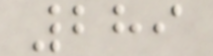289
